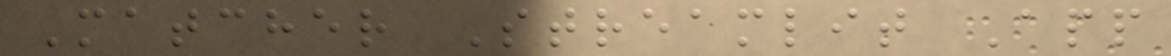Matcher Streamlit App
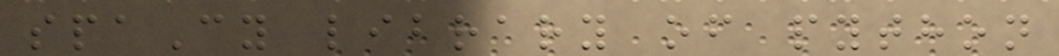spaCy library of python
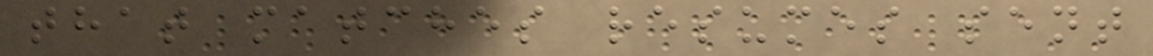that matches resumes sent
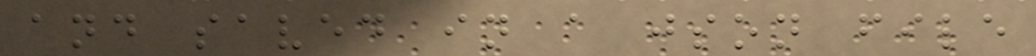and saved in a json file
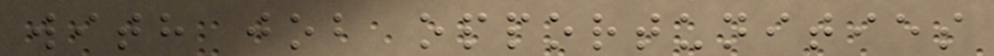with job opportunities
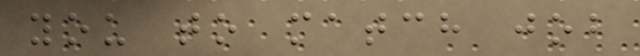you to match job
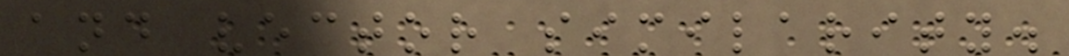and vector similarity.
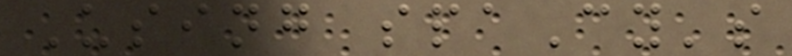Using spaCy's
